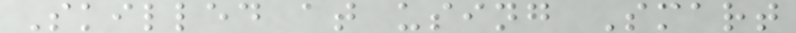Skilled at using Smart
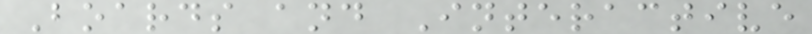Boards and Interactive
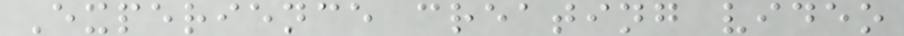Experience creating video
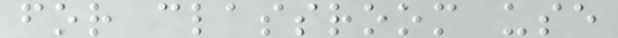for classroom use
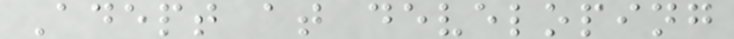Adept at developing
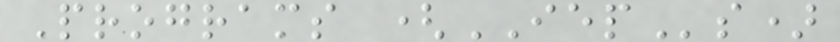Programs (IEPs)
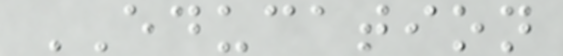EDUCATION
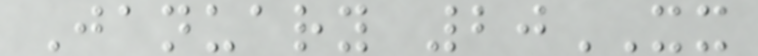January 20XX
